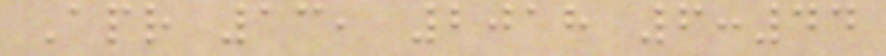Apr 13, 2018 6:44
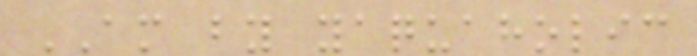AM by yaquaholic
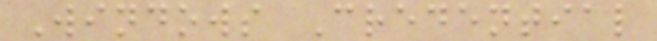Windows Credential
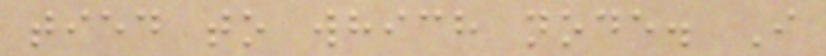tied to which node. I
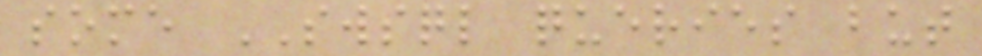some SWSQL queries but
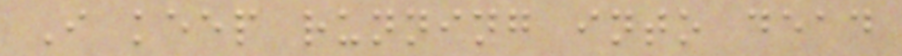I keep running into dead
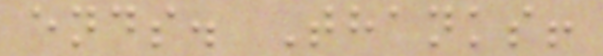ends. Thanks!
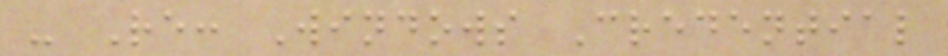- Re: Windows Credential
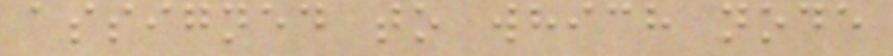assigned to which node
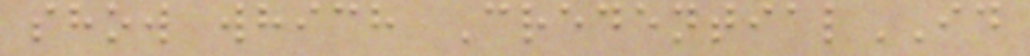show which CredentialID
